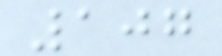107
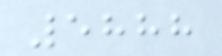5888
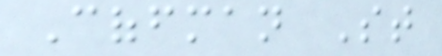Coffman St
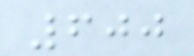600
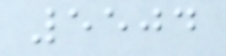5504
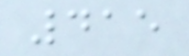415
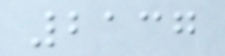2137
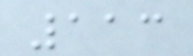113
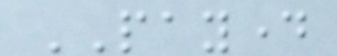PAYDAY
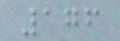176
